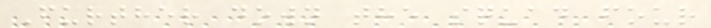Further down the squad four
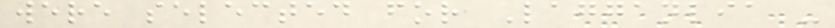were selected for Lagganlia -
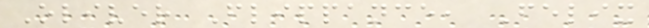Oliver Flippance, Felix
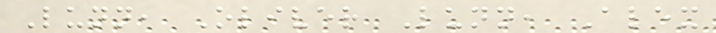Lunn, Oliver Lunn, Alex
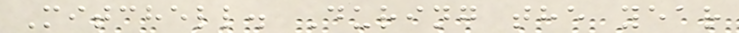Mitchell. During the year
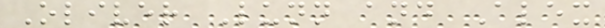Oliver Lunn and Alex
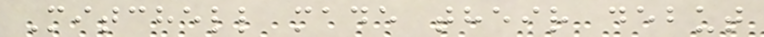Mitchell made their debut
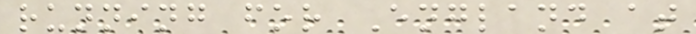running for England at
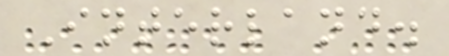Interland.
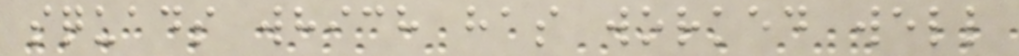squads which has worked well
